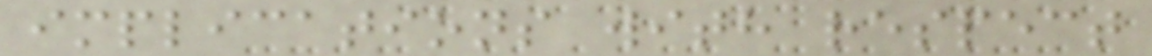implications with respect
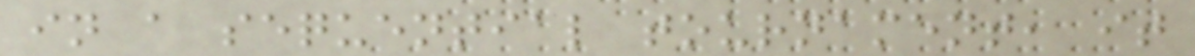in a sequential tournament, it
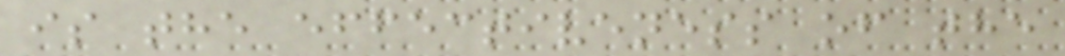is the effectiveness of the
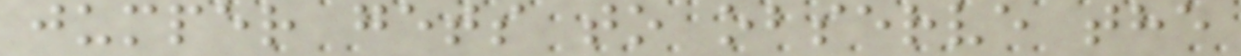jumper gets to observe the
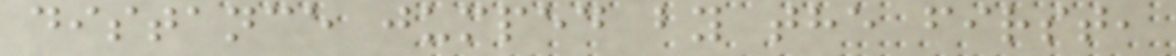distance jumped by the first,
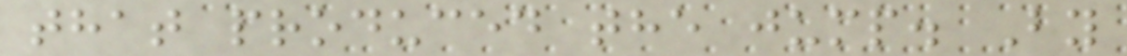that produced the jump. By
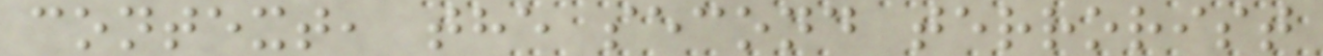context, the second terrorist
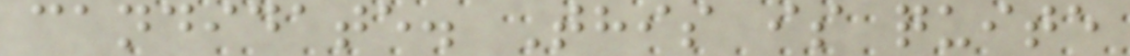candidate. This is quite
